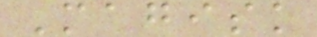Magisk
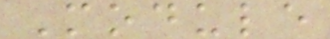Module
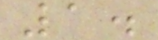1.
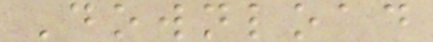Download
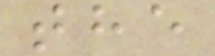the
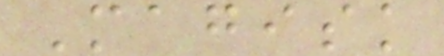Magisk
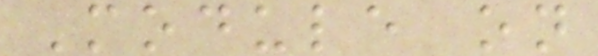Module on
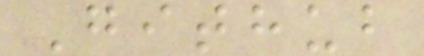Github
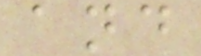and
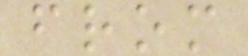from
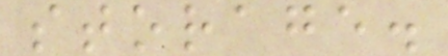storage.
